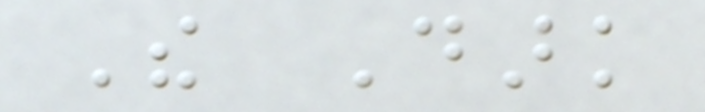The Dark
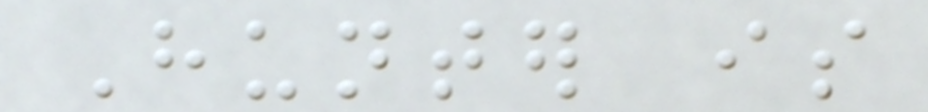Hunter is
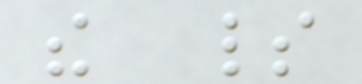the spirit
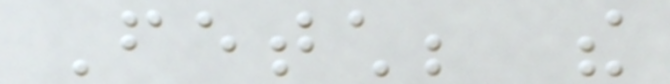Fetch; the
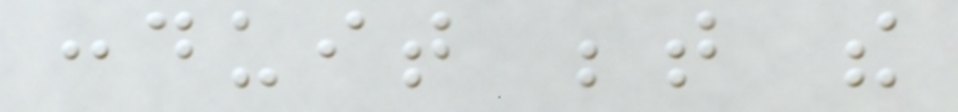conduit between the
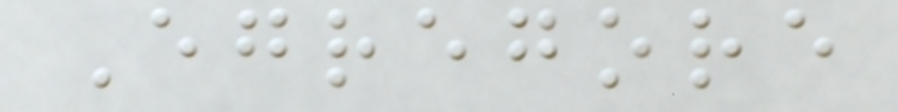Egregore
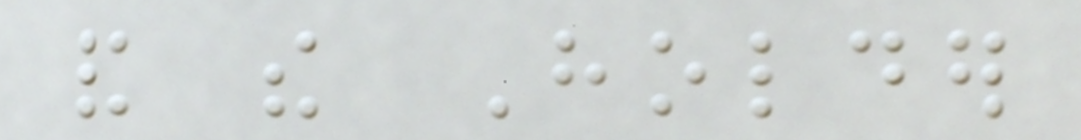and the Holder
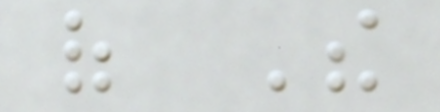of The
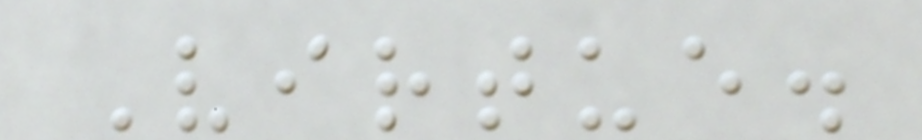Virtue.
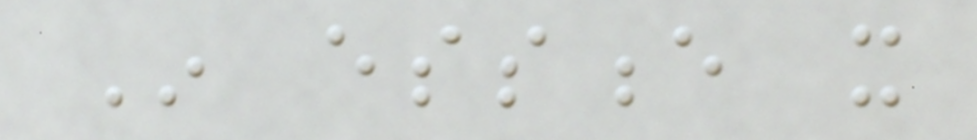In essence it
